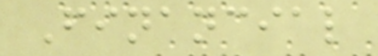Financial
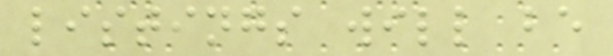listings will be
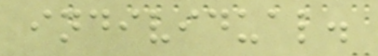individual.
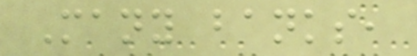Many banks,
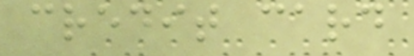credit card
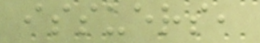issuers,
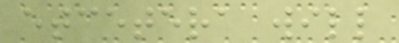etcetera will
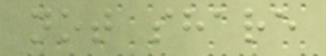not share
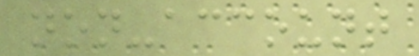non-account
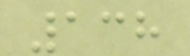138
